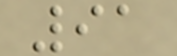91
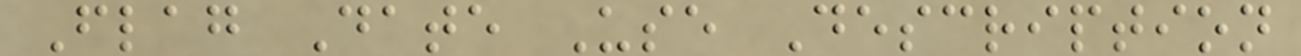Flag Date Use Description
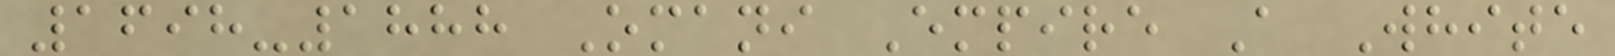1698-1888 Omani Empire A White
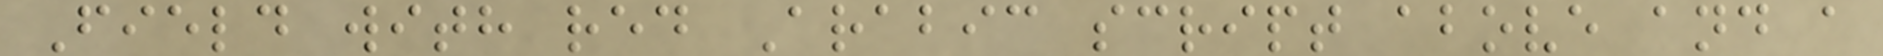Field with red Arabic script above and a
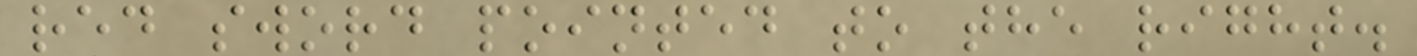red sword pointed to the right.
